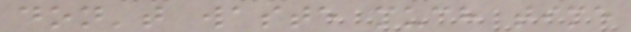don't waste much time
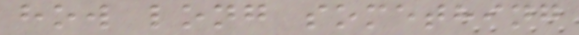how long something
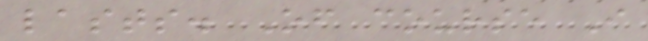lasts. Of course I
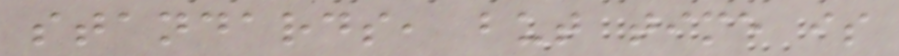standards, but time is
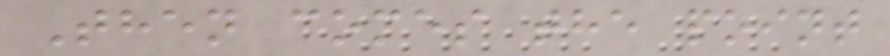Then comes the point
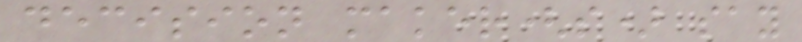decision maker(s) say
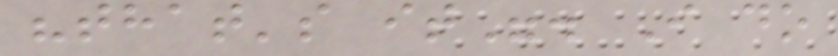"that's it". I do
